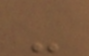-
